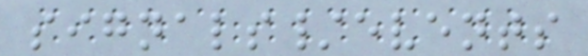signals/events
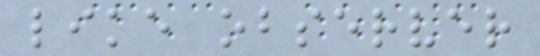like observer
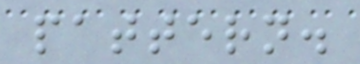pattern.
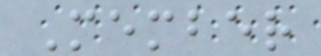Member
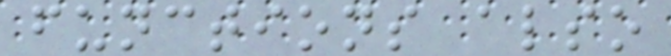functions also
